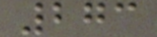273
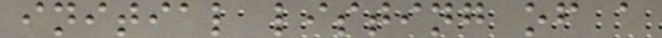initial listing of a
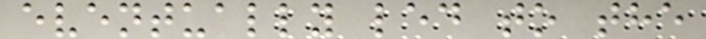eventually led to the
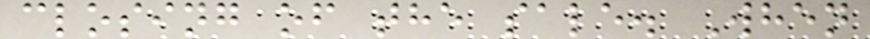closing of the sale. When
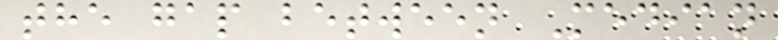the gap between Median
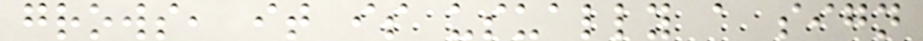grows, it is usually a sign
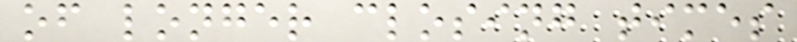of longer closing times
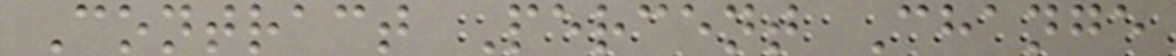Contract Percent Change
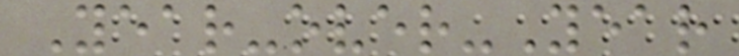Year-over-Year
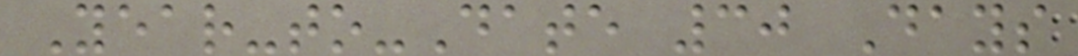Year-to-Date 30 Days
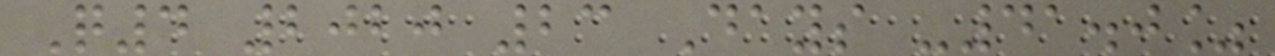Q4 2020 23 Days -41.0%
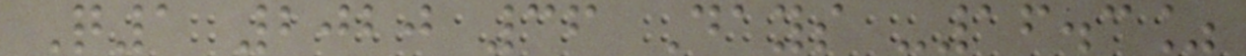Q1 2020 36 Days -16.3%
